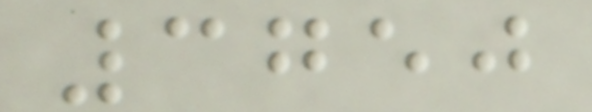3750
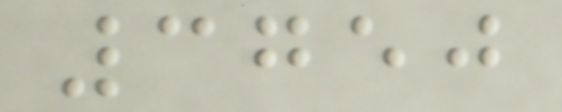3750
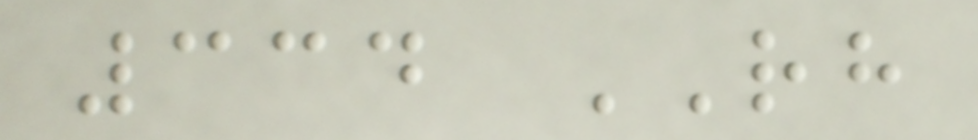334 RH
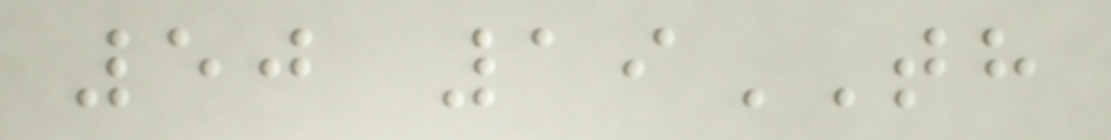50 19TH
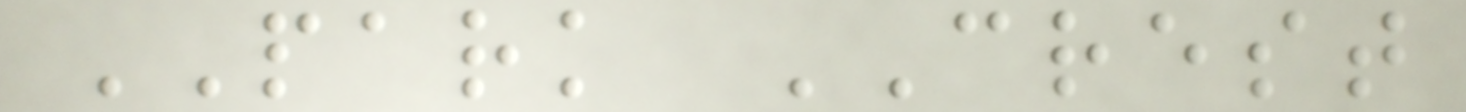PARK CREST
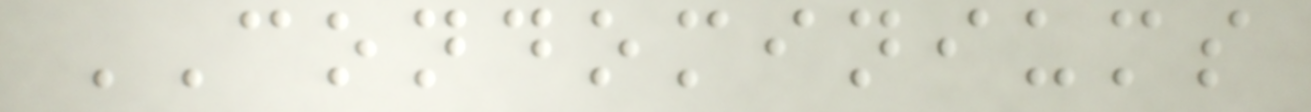CONDOMINIUMS
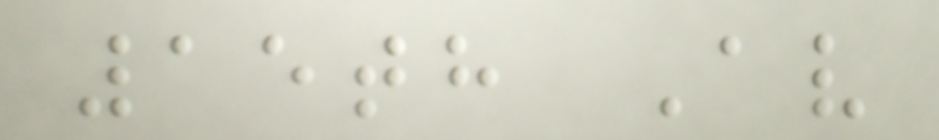15th Av
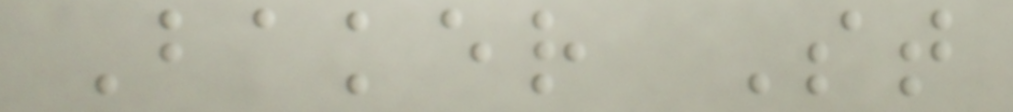Baker St
